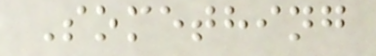Something
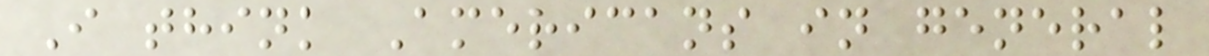I think Americans in general
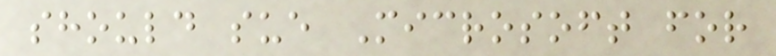should sue Microsoft for
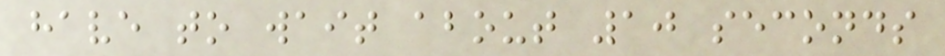have to wait about 10 seconds
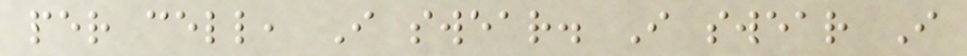per cell, I swear. I swear I
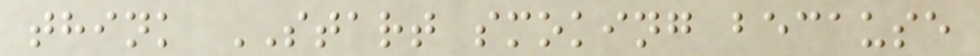think START smoking because
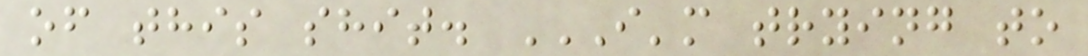of this shit. I'M TRYING TO
